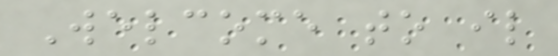Welcome to il
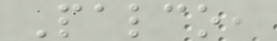Palco,
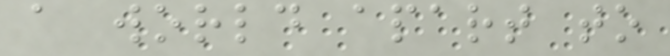a world apart to
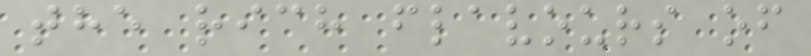the rich flavours of
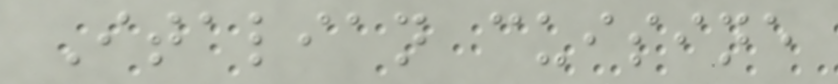Italian cuisine
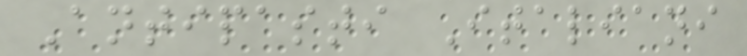Antipasti Italiani
